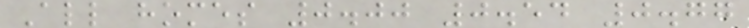All homes 0.00 0.54 0.77
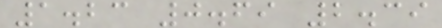1.23 0.69 2.39
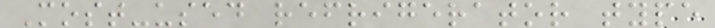Most-used refrigerator type
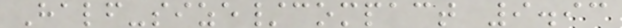Half-size/compact 9.93
